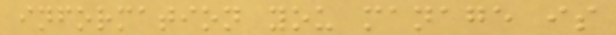information you manage is
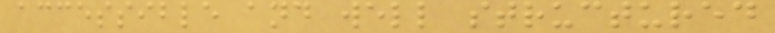accessible and well structured
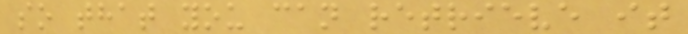so that you can retrieve it
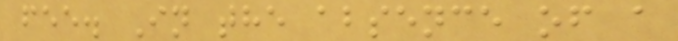fee. In the absence of a
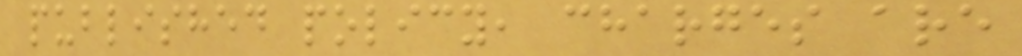published policy, charges are
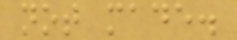not made.
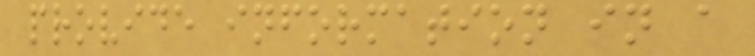provide information in a
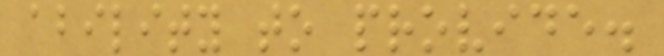ability to provide.
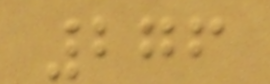276
